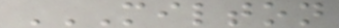MILTON
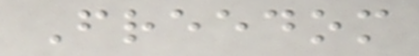Freedom
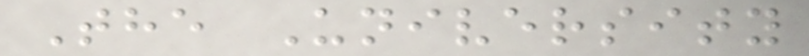The University
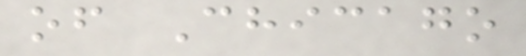of Chicago
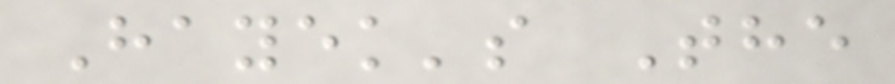Hayek's The
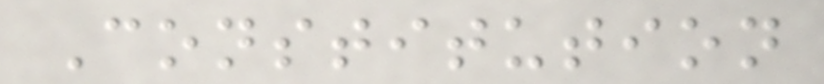Constitution
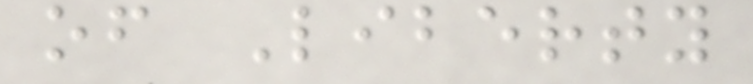of Liberty
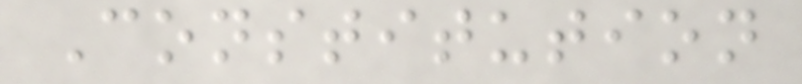Constitution
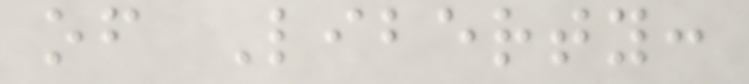of Liberty:
